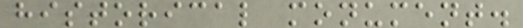historical monument.
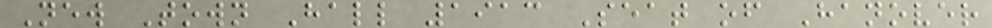New Town Hall 1913 Seat of Hanover
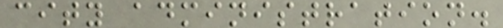city administration.
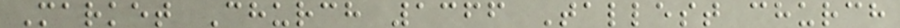Market Church 1366 Tallest church
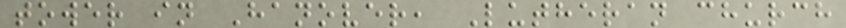tower in Hanover, Lutheran church
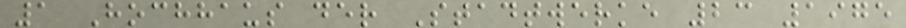1 Hochhaus der Stadtwerke 23 1975
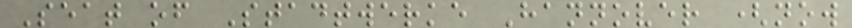Seat of Stadtwerke Hannover (now
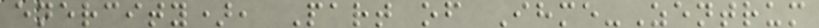enercity), Part of Ihme-Zentrum
